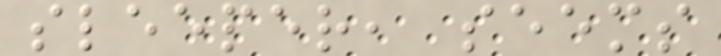sleeper, seems
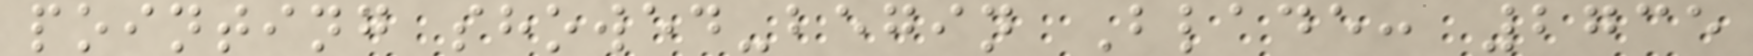pointing showed-begin Blade: 2735
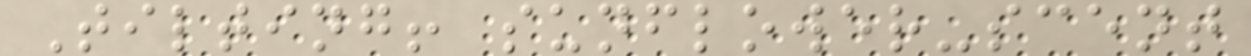Tilting! sunflower-scent
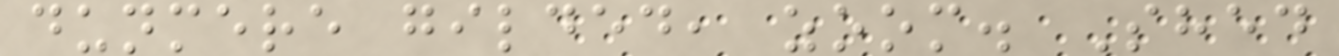dunmere gilded, zoom. Shed
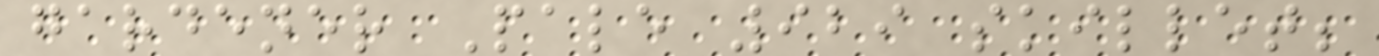gardener Pale 929 skillet;
